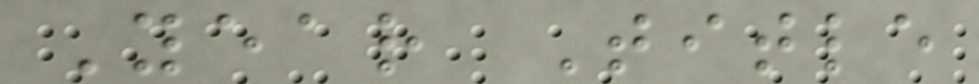Year Title
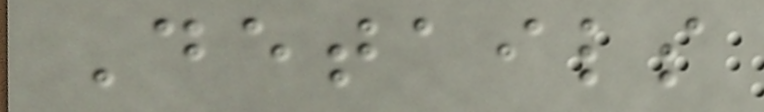Details
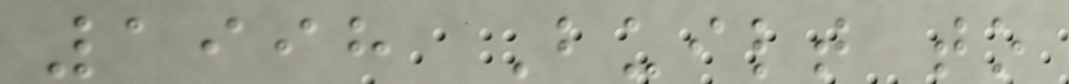1998 Built to
